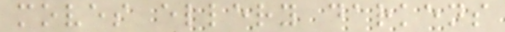moves ellery darkens
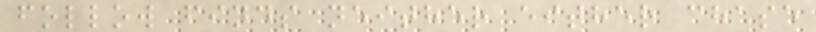follow finds neither either chase
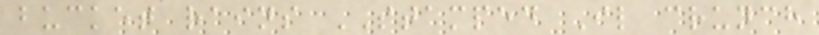bucket rains STAMPED Il crunch
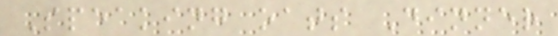Speaking oats Dinner
